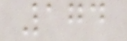174
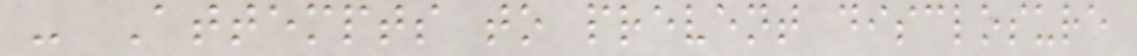- Attempts to prevent disclosure
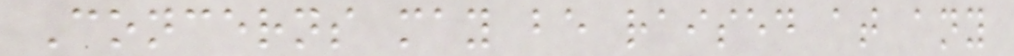Concerns may be raised at any
